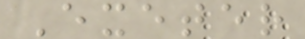Exeter
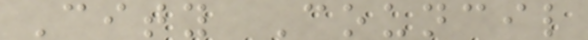City Council
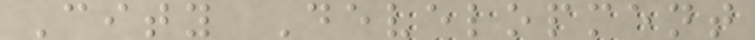City Development
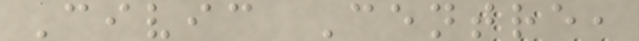Civic Centre,
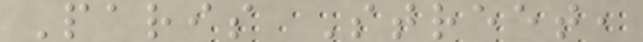Paris Street,
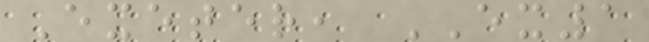Exeter, EX1
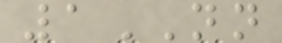1NN
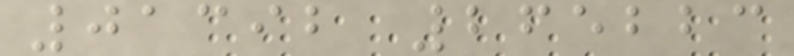01392 265223
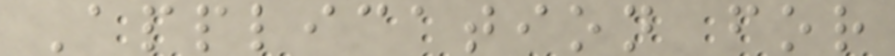Application for
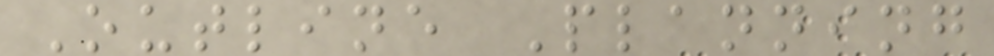Outline Planning
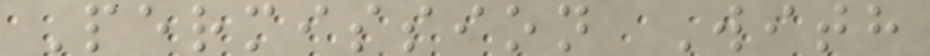Permission With
